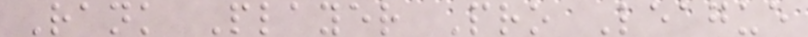Rank Player Pro League
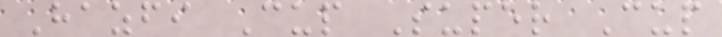Hazfi Cup Super Cup
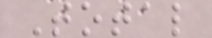Total
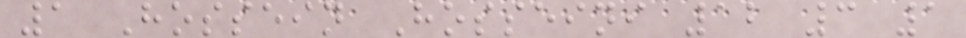1 Hossein Hosseini 12 3 1
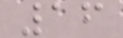16
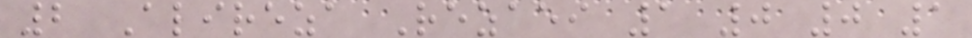2 Alireza Rezaei 1 0 0 1
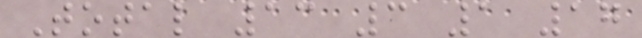Total 13 3 1 17
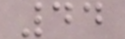44
